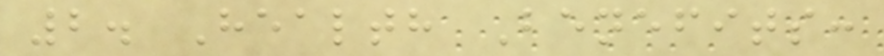2. Health Benefits:
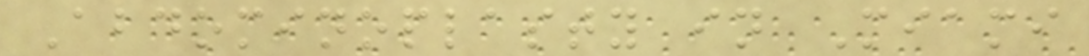Abdominoplasty in Miami
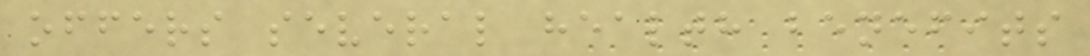offers several health benefits
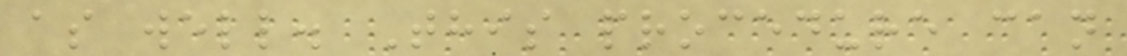as well. This procedure can
